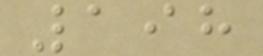198
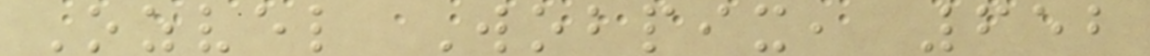Ozvel Wobpix, 652
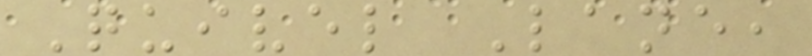Quivel Lane,
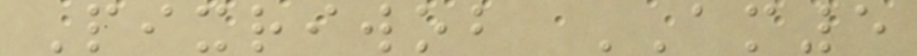Pixriwob AM5
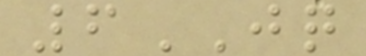6JQ
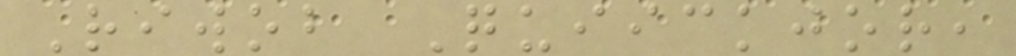Riwob Quiickjor,
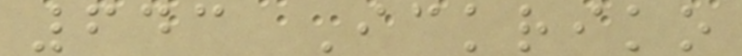643 Ickriko
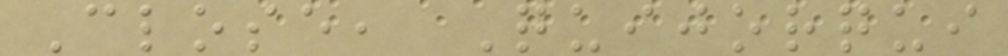Close, Quijorqui
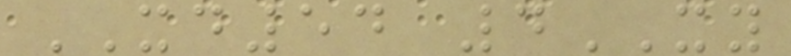XD54 4XY
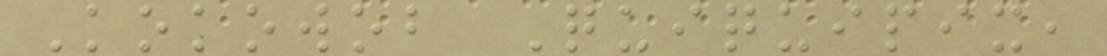Kokowob Quiquipix,
